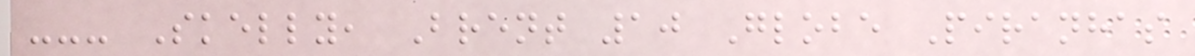--- Skelly, Brent 10 Globe Piranhas
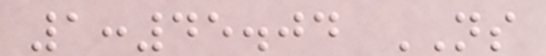1:45.04 NS
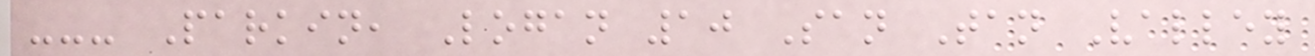--- Parkin, Logan 10 San Tan Valley
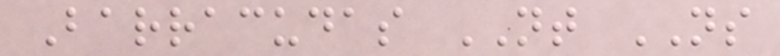Barracudas NT NS
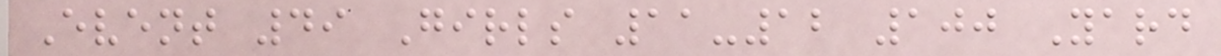Event 49 Girls 11-12 100 Yard
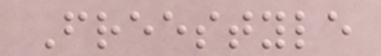Freestyle
